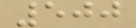500
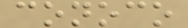conoco
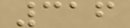316
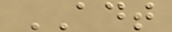ADT
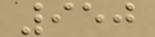950
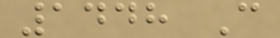1448 C
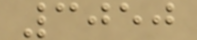3050
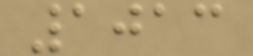1013
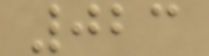023
